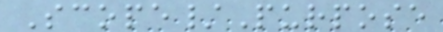Scope/Purpose
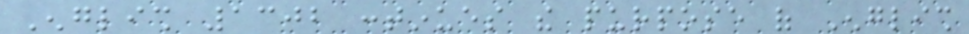English 1302 continues the purpose of English
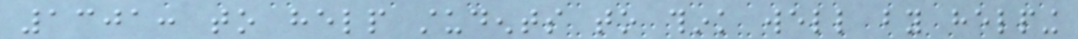1301: to help students to think well by helping
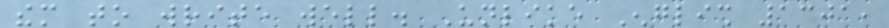them to write well. Unlike English 1301,
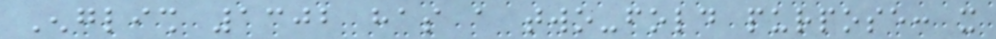English 1302 has a two-fold purpose: it
